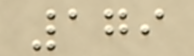179
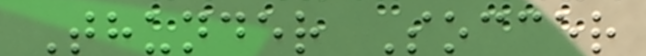Thunder Soccer
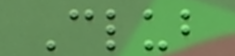Club
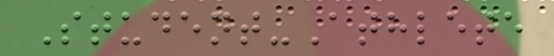Student-Athlete
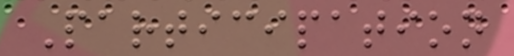Participation
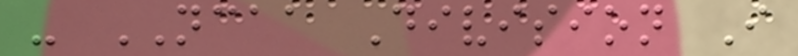- NCAA Division I
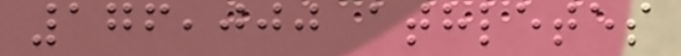176,000 athletes
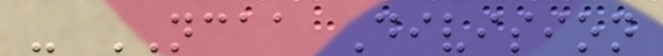- NCAA Division
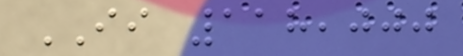II 118,000
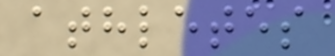athletes
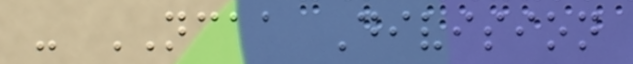- NCAA Division
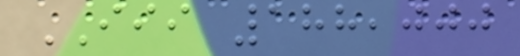III 188,000
